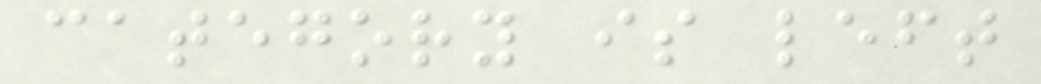category is left
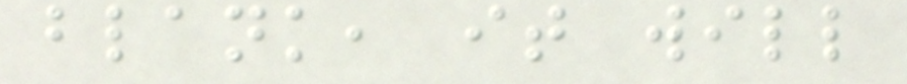blank, it will
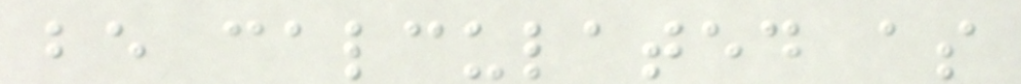be calculated as
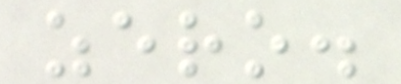zero.
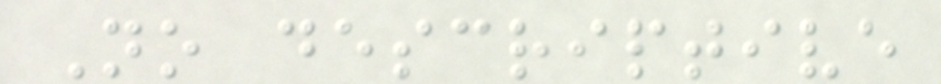No descriptive
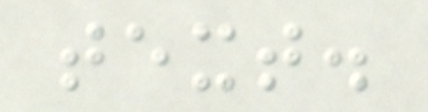text.
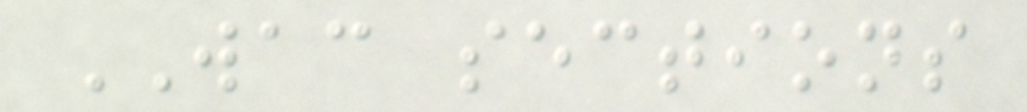WAC sections
